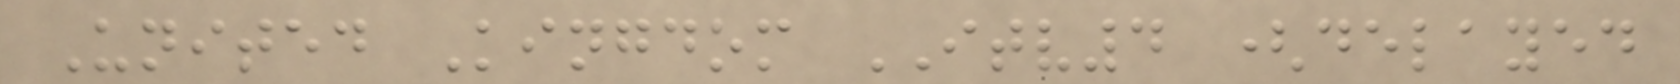United Kingdom ITV4 (delayed
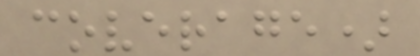coverage)
